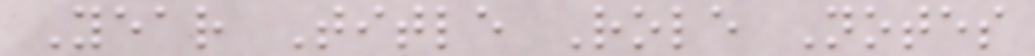Year Title Role Notes
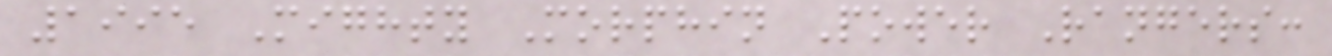1995 Mighty Morphin Power Rangers:
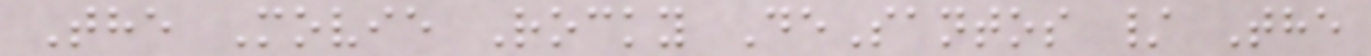The Movie Rocky DeSantos / The
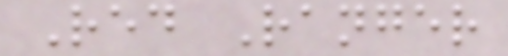Red Ranger
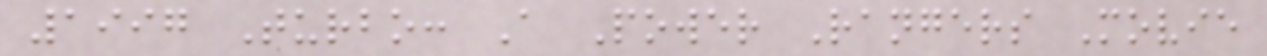1997 Turbo: A Power Rangers Movie
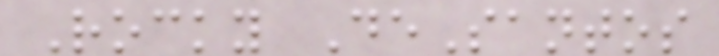Rocky DeSantos
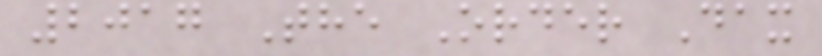2017 The Order Dax
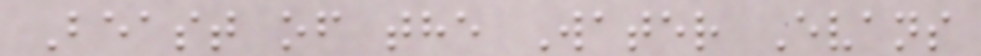Beast of the Water Evans
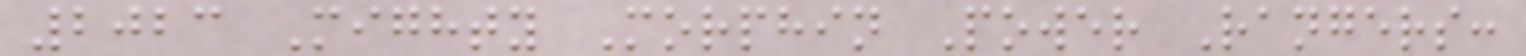2023 Mighty Morphin Power Rangers:
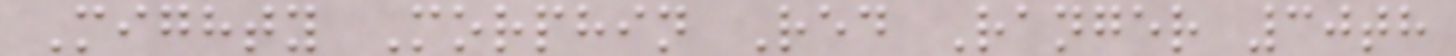Mighty Morphin Red Ranger 30th
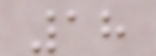18
